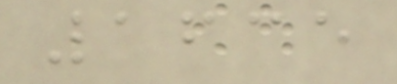1635
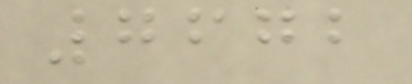7672
